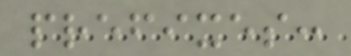prefixes:
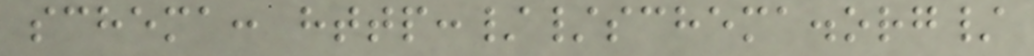schema: http://schema.org/
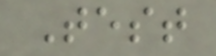Test
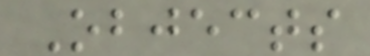Objects
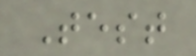Test
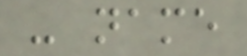- name
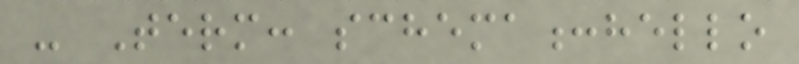- Term: schema:hello
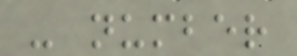- number
